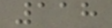118
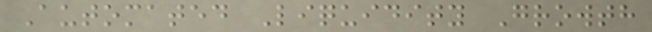Automated Liquidity Growth
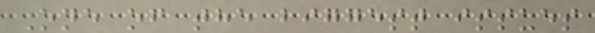One of the biggest issues
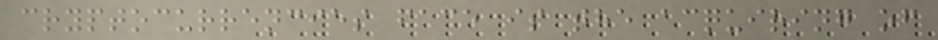cryptocurrencies face is the acquiring of
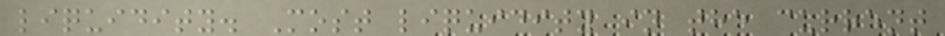liquidity. Most liquidity in the current
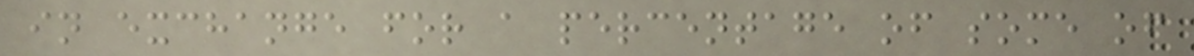in exchange for a percentage of some of
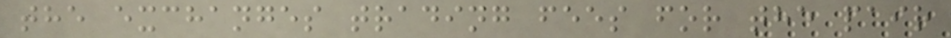the exchanges trading fees for the pair
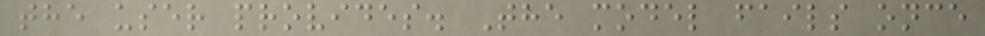the user provides. The model fails once
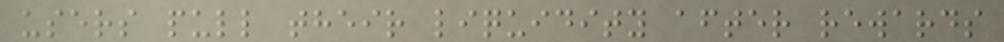users pull their liquidity after rewards
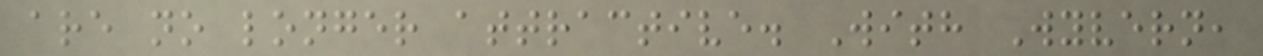are no longer attractive. With Wyvern,
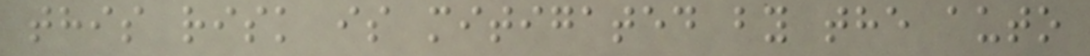this risk is mitigated by the auto
